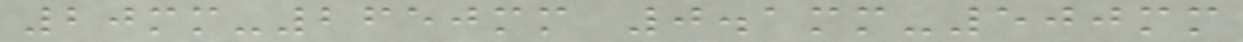20mm-2650mm 0.1mm-500mm
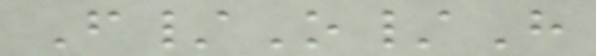F/O/H
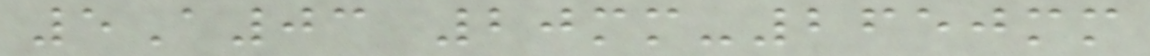5A03 20mm-2650mm
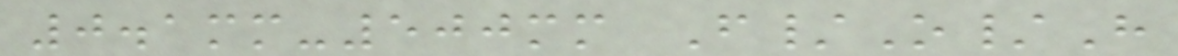0.1mm-500mm F/O/H
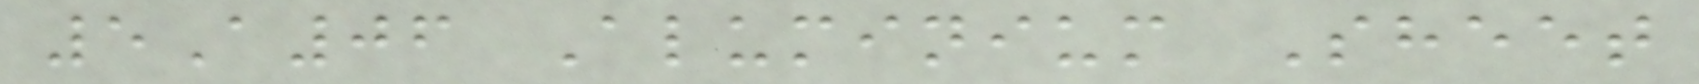5A06 Aluminium Sheet
